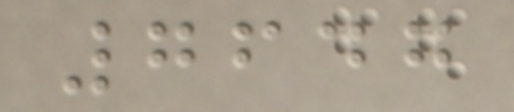7647
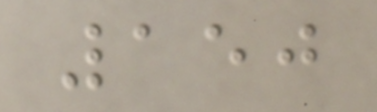150
